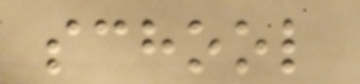school
